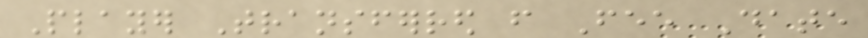Player Transferred from Fee Date
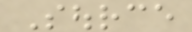Source
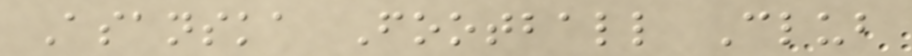Asanska Football Club
